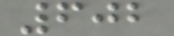602
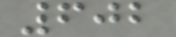602
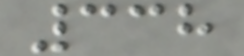338
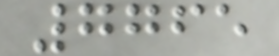7765
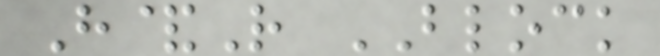H&R BLOCK
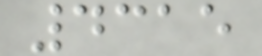4315
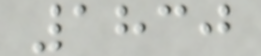1830
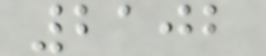2102
